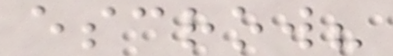escrow?
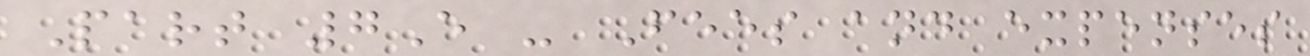Part 7E - Fees and expenses
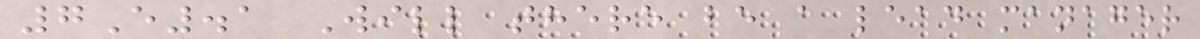7E.1 Will there be a lead manager
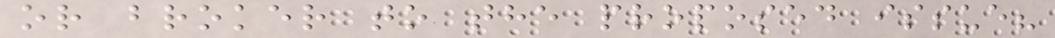or broker to the proposed issue?
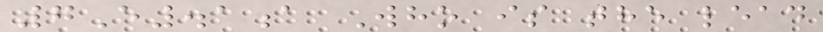7E.1a Who is the lead
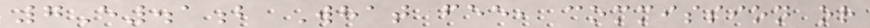7E.1b What fee, commission or
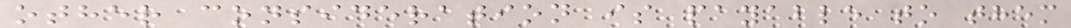other consideration is payable to them
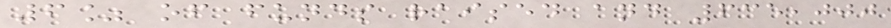6% of funds raised and 635,000
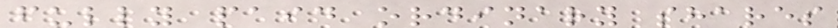fully paid ordinary shares
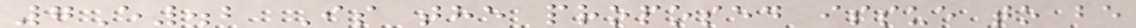7E.2 Is the proposed issue to be
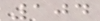104
